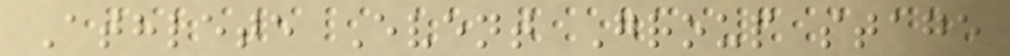Athlete Event Group stage
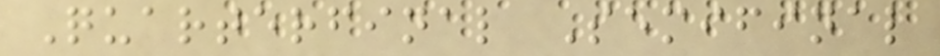Quarterfinal Semifinal
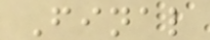Final
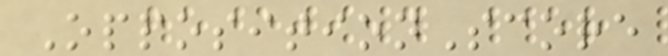OppositionScore
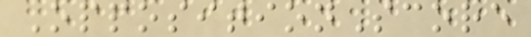OppositionScore
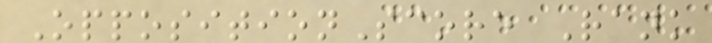OppositionScore Rank
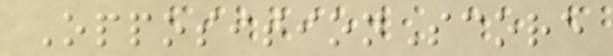OppositionScore
